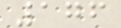176
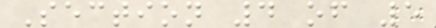Section 4 of 5
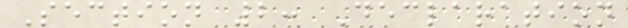Section 2: Declaration
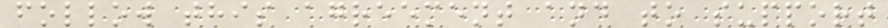follow this agreement and to support
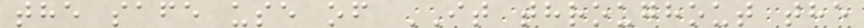the safe use of IT throughout the
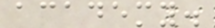academy.
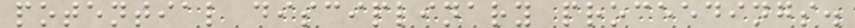potential disciplinary proceedings.
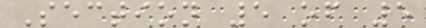Section 5 of 5
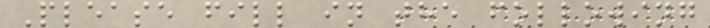Please fill in the following
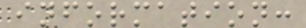information:
